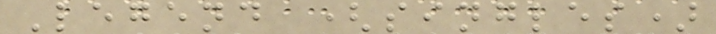Legend (singles)
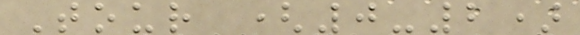Tour (0-2)
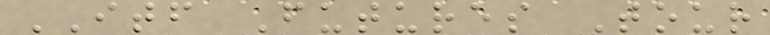ITF Futures Tour
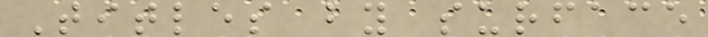Titles by surface
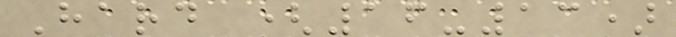Hard (16-13)
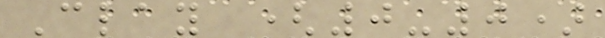Clay (0-0)
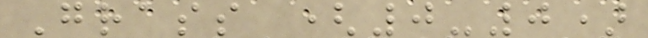Grass (0-0)
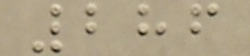286
